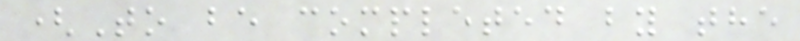(To be completed by the
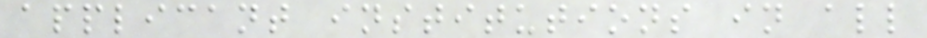applicant institutions in all
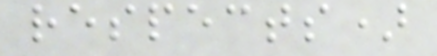respects)
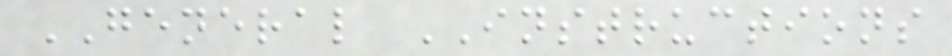GENERAL INSTRUCTIONS
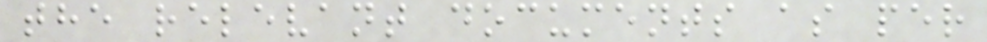the relevant documents as per
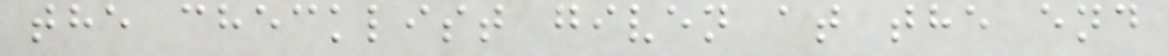the checklist given at the end
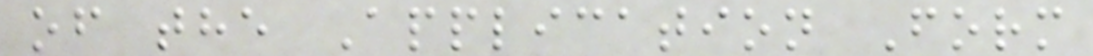of the Application Form
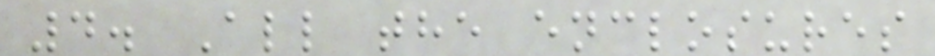4. All the enclosures
